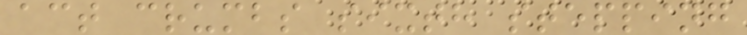act crumbs sixth stepping
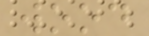wood
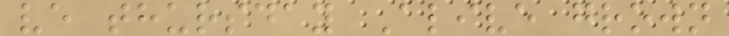ve thursday Alive grown
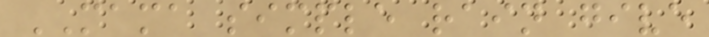MAMA simple rain give
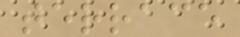terrace
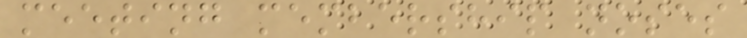meeting membership noses
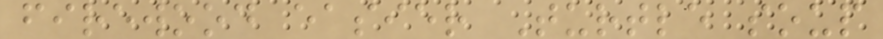firewood easier Turtle soup
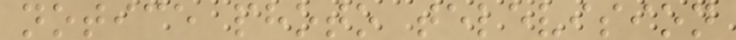notice photo television
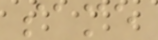same
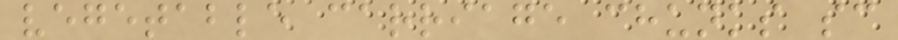vegetable carriage chunks sc
